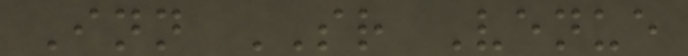Inn SR Venue
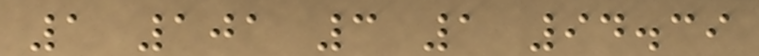1 101 3 1 94.39
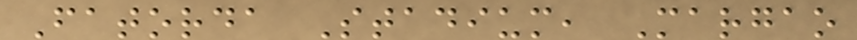Fatorda Stadium, Margao
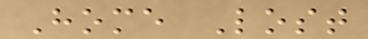Home Lost
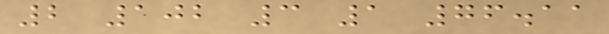2 102 3 1 76.11
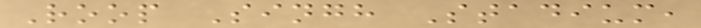Roop Singh Stadium,
